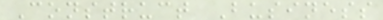Construct Business
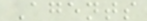Agents
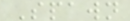Spawn
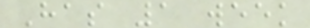Has 1 week
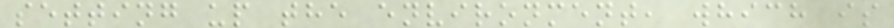setting up the environment, which is
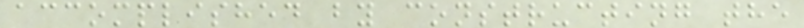accomplished by constructing the
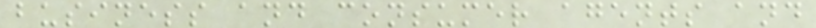business and consumer agents and
